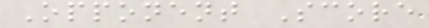Opponent Score
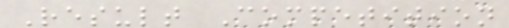Result Competition
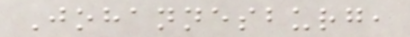Johannesburg,
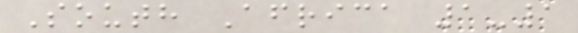South Africa 1-1
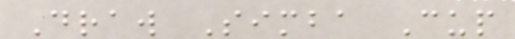Draw Simba Cup
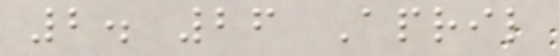2. 26 April
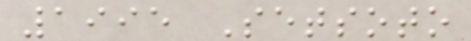1995 Setsoto
